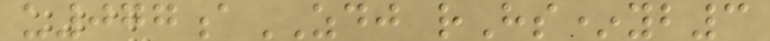u077aZDJ rHs*yb3
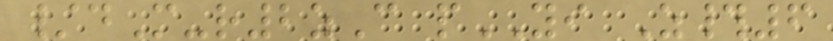/dM-r2zC pYI Z#6
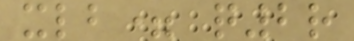xlb= q2r
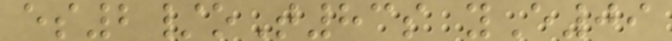es2/oT83s yE09
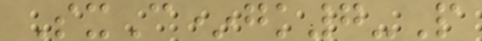SxC*gk7-P
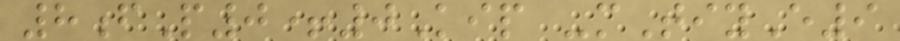8fP0+0Kip -mTiyE9
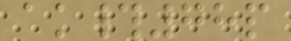ak#78p
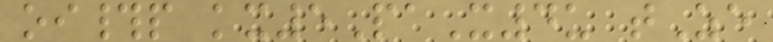oi#p kx5PaX4u tZe
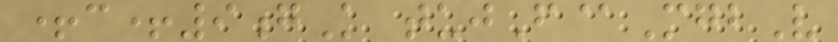+c+9gK tujF@MgbV
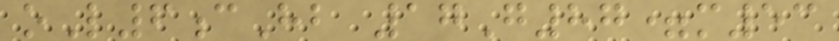oL6cHb 17G87=m53
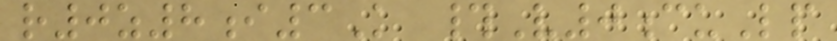r0z8i3K #V0cuLp
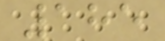185
